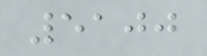5100
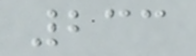233
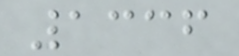1336
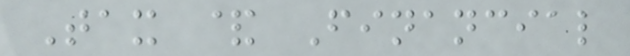Tax & Financial
